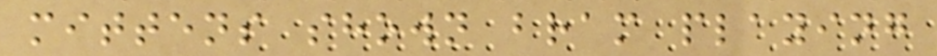mittens shown bram playing
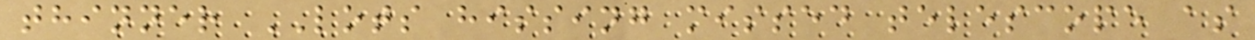thinner LOTS hissing missed telescope as
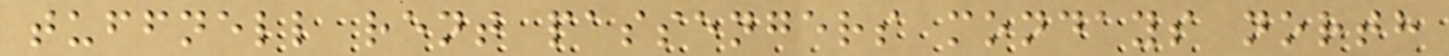tuffnell rent passengers mondays north
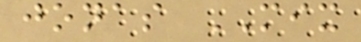jonas MIX
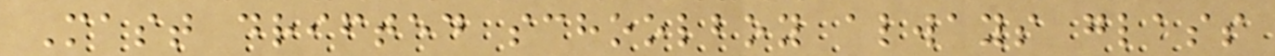Mast drifted schoolboy always glass
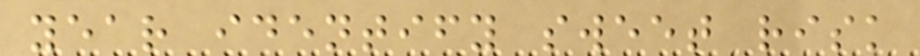year identify sweet risk
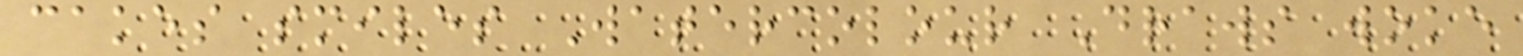cakes smiles Watercolour Draws woke
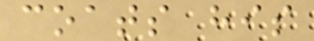coats his
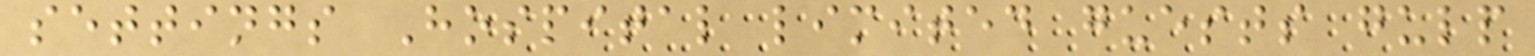settings Hospital limited guests gulp
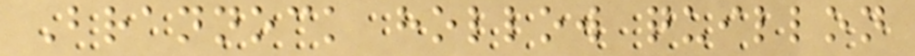Brannock hollow quillon
